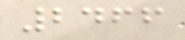2466
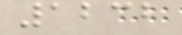1232
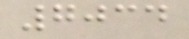7034
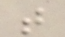t
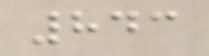843
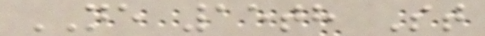NE 15th St
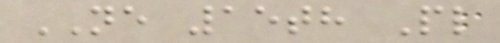NE 15th Pl
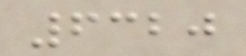6320
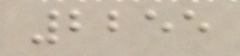2255
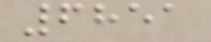6851
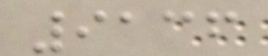9136
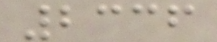2336
